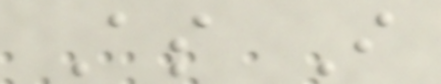As I
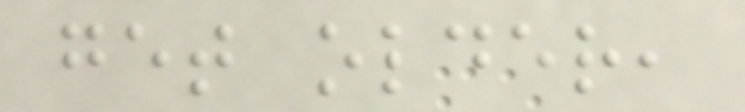get older,
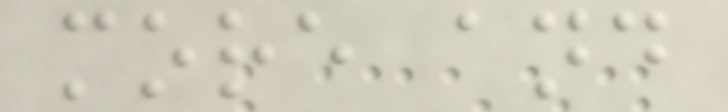more and
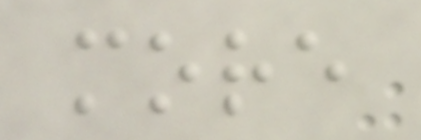more
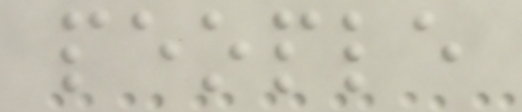people
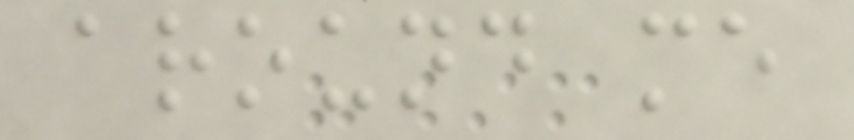around me
